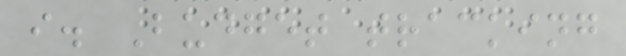i. Budget tracking
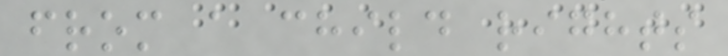from a child rights
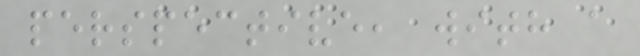perspective, with a
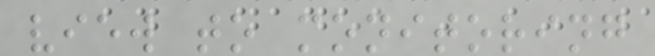view to monitoring
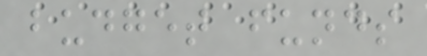budget funds
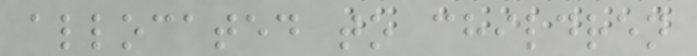allocated to children
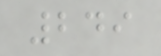249
